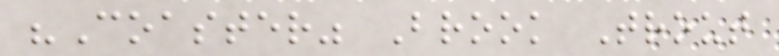"Coaster" Brook Trout
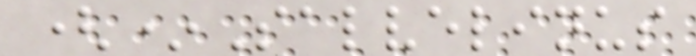(*Salvelinus
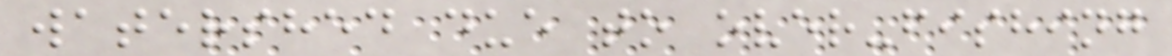watershed due to over-fishing
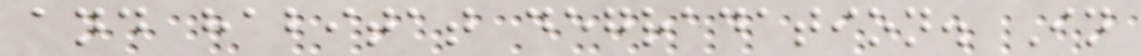and habitat degradation. In
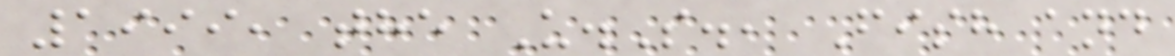1999, the U.S., Fish and
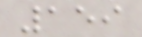159
